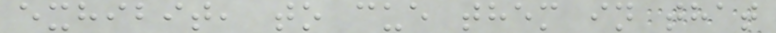exhibit, to cue them in that
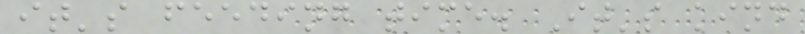it's feeding time. It's kind
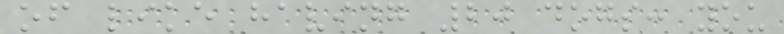of like having 20 dogs: you
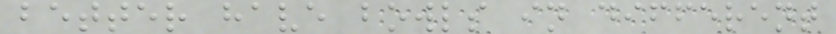better have bowls in different
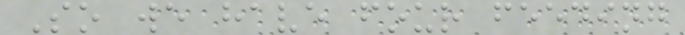So we have four feeding
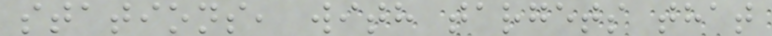stations, with targets that
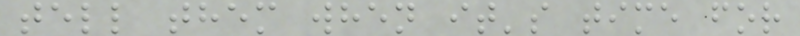tell them when it's time for
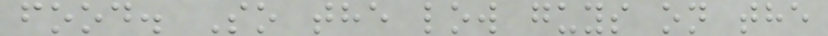food. So the low guys on the
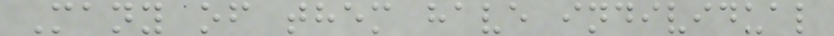Many of them have individual
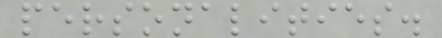personalities.
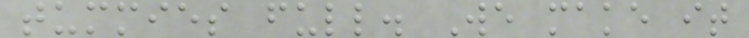tummies full. We make it
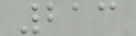213
